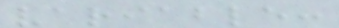variable:
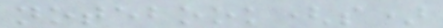notebook(s)
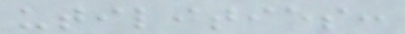utilities:
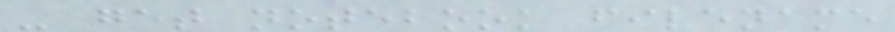- get notebook filename
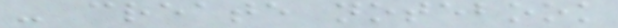- create notebook
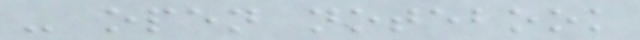- open notebook
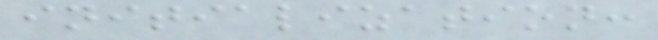initialization:
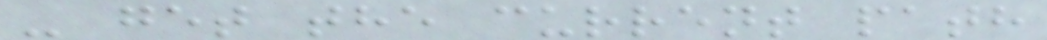- get the current path
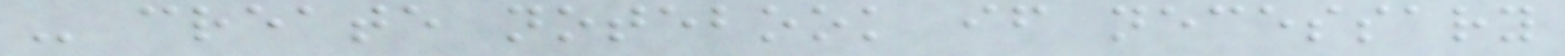- create notebook if necessary
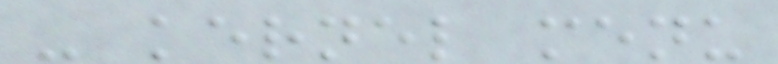- kernel menu
